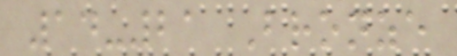14-21 Bronze
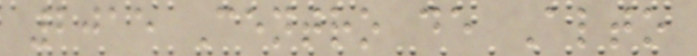2015 Centro de Alto
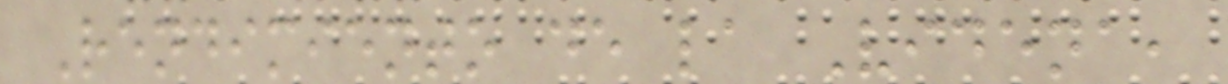Rendimiento de la Videna,
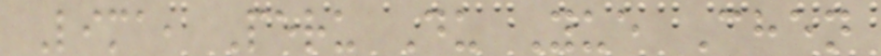Lima, Peru Du Yue Chen
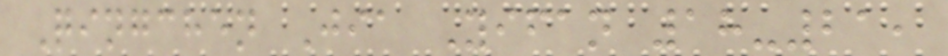Qingchen Jia Yifan 18-21,
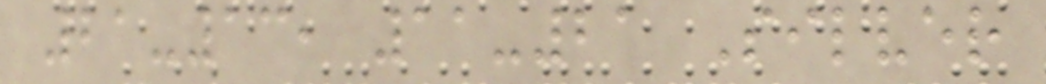21-13, 11-21 Silver
